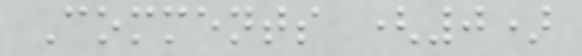Comments (0)
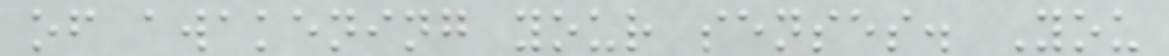of awakening your senses. You
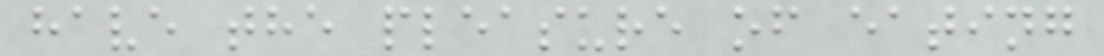have the pleasure of eating
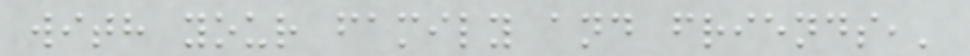with your family and friends,'
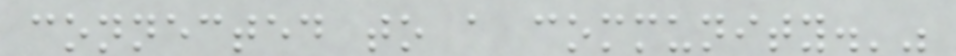connected to a community.'"
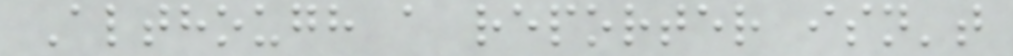Although a reporter isn't
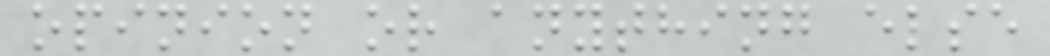opinion or anything else
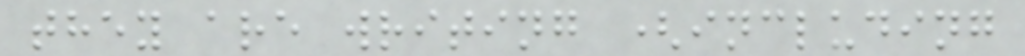they are writing (including
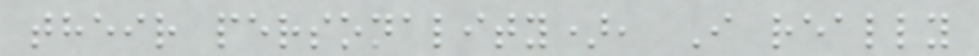their personality), I really
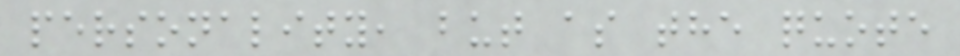personality, but as the quote
